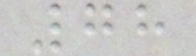78
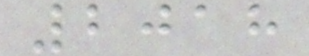2018
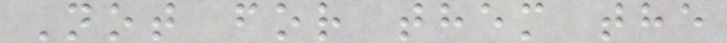Not for them the
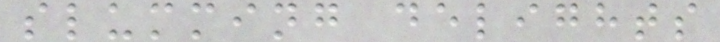slumming delights
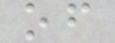of
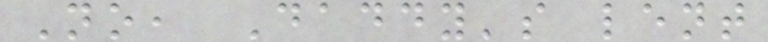No, Daddy's lent
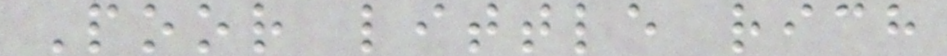Poor little rich
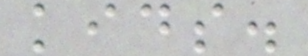kids.
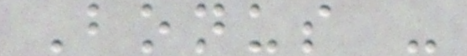Bonus -
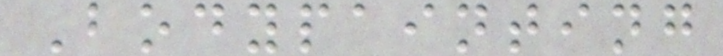Bodypainting
